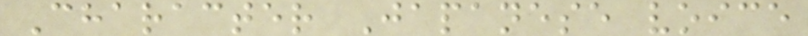Character Japanese voice
